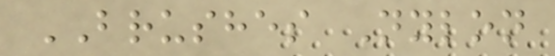BRUSHES Nylon
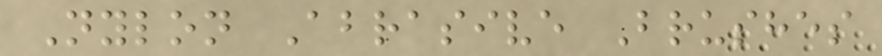Nylon Abrasive Brushes
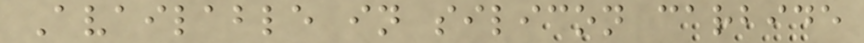Available in silicon carbide
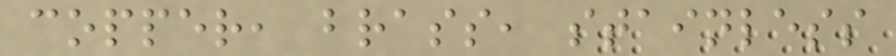copper, brass, stainless
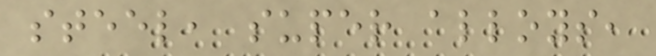steel, super alloys,
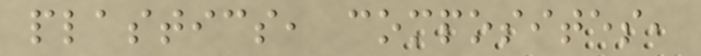plastics, composites,
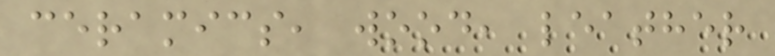ceramics, wood, leather
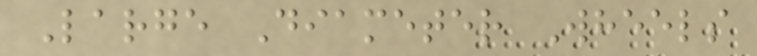Large Diameter Wheels
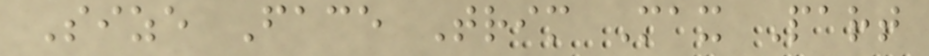Size Face Trim Max Part
